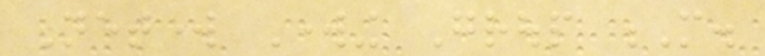Network Working Group M.
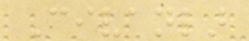Civanlar
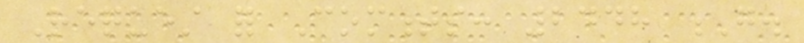Request for Comments: 2448 G.
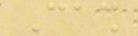Cash
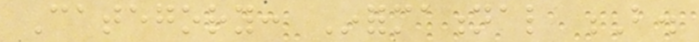Category: Informational B.
